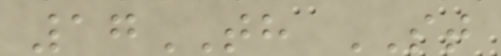17TH ST
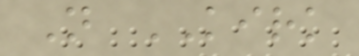N KIRK
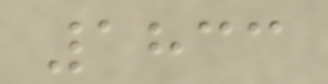1833
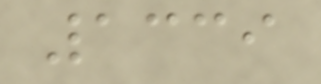1339
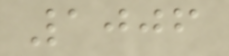1006
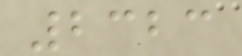2323
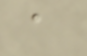a
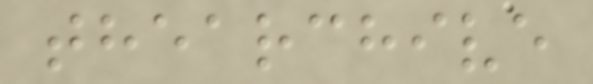thearchive
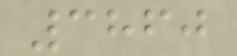3860
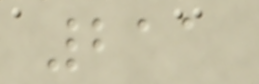211
